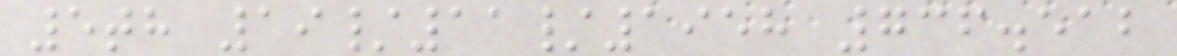5th 19/11/1958 736.512
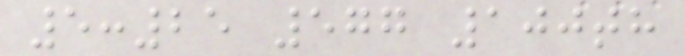5:25 577 100th
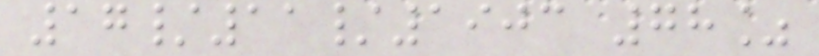17/11/1903 78%
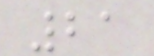21
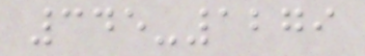345-1279
